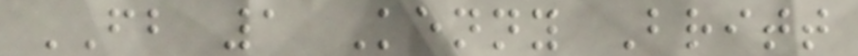FB 1 Kenny Britt
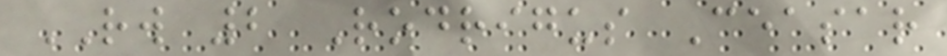RW 2 Rodrigus Ceasar
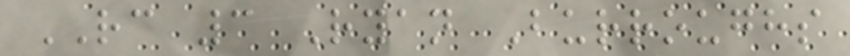RC 3 Ryan Burroughs
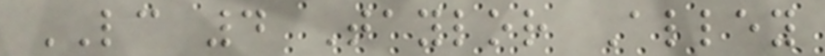LC 4 Taylor Alley
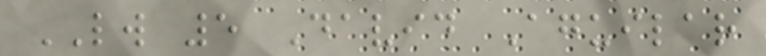LW 5 David Aguilar
